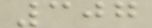307
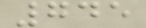745
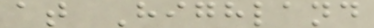at Highland
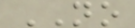NO
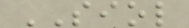SIOL
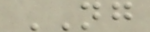NG
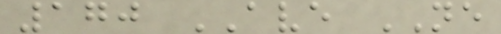170 AVE NE
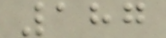187
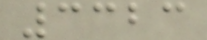3323
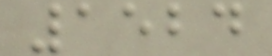1524
